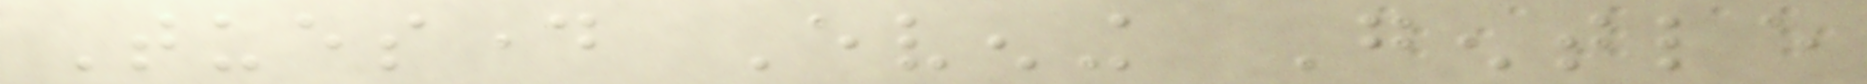Tuesday Evening Gentle
